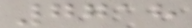7718
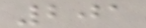201
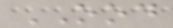OOD
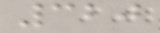320
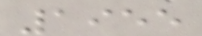1955
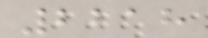2218
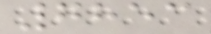7853
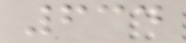634
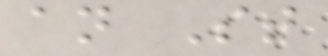an St
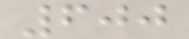600
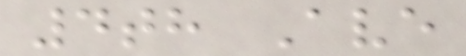4th Ave
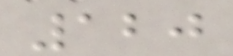120
